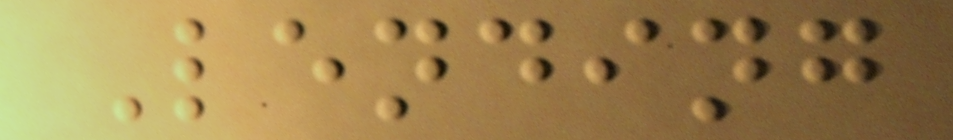Lending
